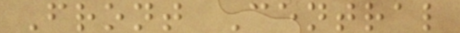Front Central
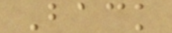Back
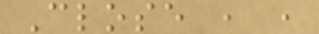Close , ,
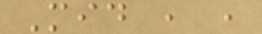Mid , ,
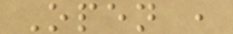Open ,
